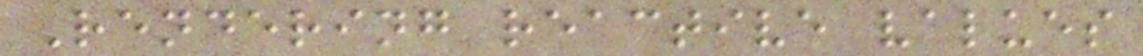Rendering reactive values
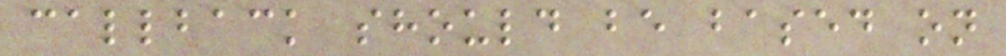callback should be based on
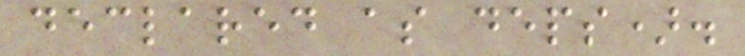declared as deps).
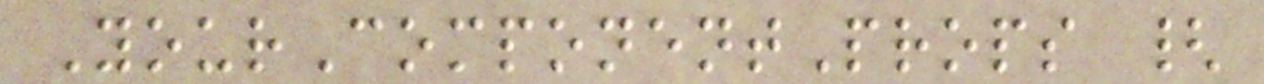YourComponentProps {
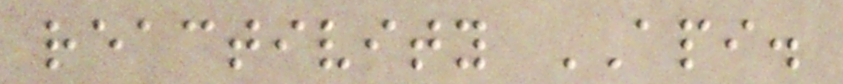reactivity API.
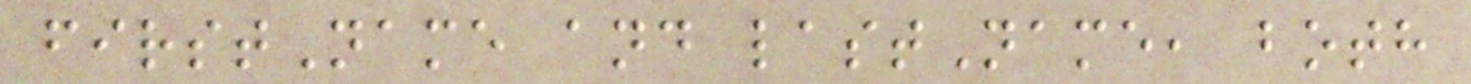firstName and lastName, both
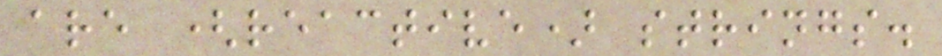are (reactive) strings.
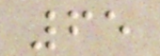65
